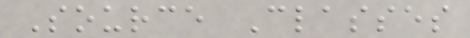Source Classes
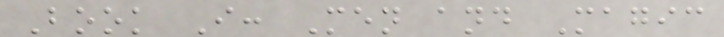Book I: Men and Magic
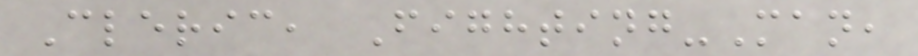Cleric, Fighting-Man,
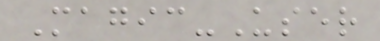Magic-User
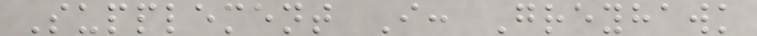Supplement I: Greyhawk
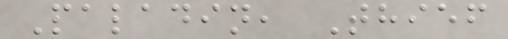Paladin, Thief
